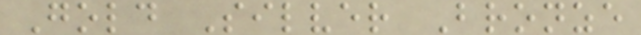Gold Silver Bronze
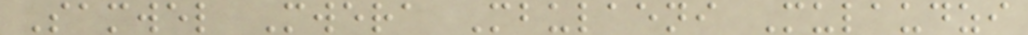Samwel Mwera Mbulaeni Mulaudzi
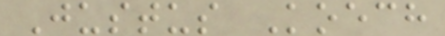Justus Koech
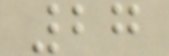27
